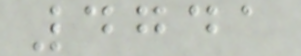4741
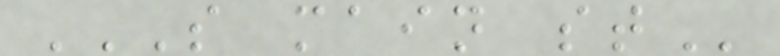S MAIN ST
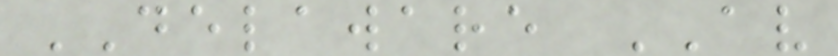DELAWARE AV
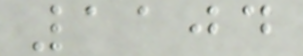1104
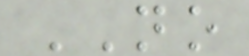NO
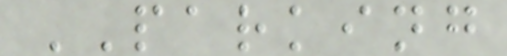PARKING
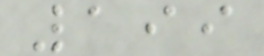199
